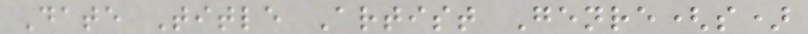Date Title Artist Genre(s)
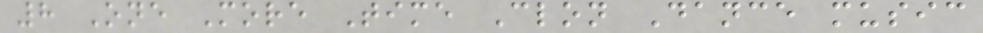8 One More Time Clon Dance music
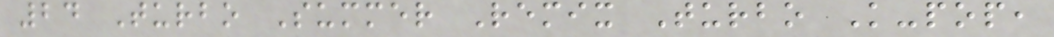24 Turbo Summer Remix Turbo K-pop,
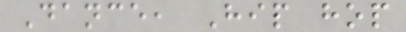Dance, Hip hop
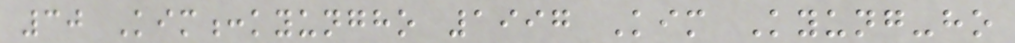30 Kim:kyungho 1997 Kim Kyung-ho
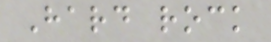Hard rock
